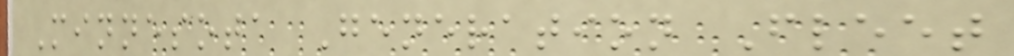Minnesota Generation Fleet
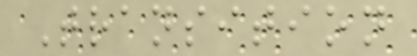Transition
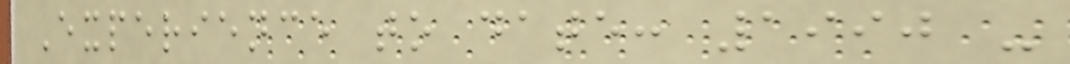Experience to date: 1990 -
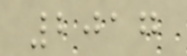2017
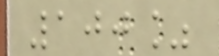100%
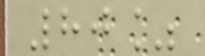80%
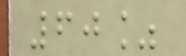60%
